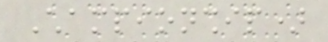Championship)
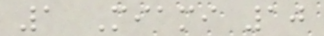1 Miami 10
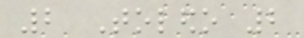2 Toledo 2
